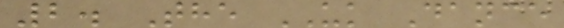2. The UK Dance
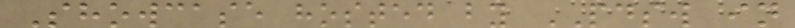Showcase hosted by PDSW in
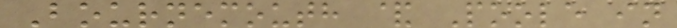Bournemouth & Poole in
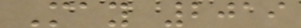May 2019
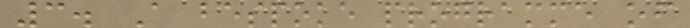3. A bespoke programme of
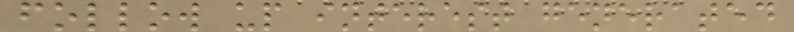follow up interest generated
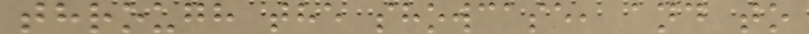through the showcase, and to
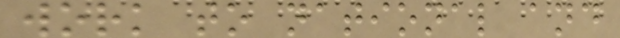work to national and
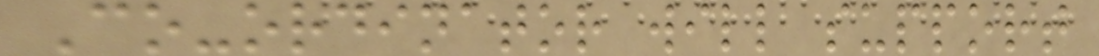Co-ordinator will support
